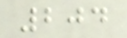204
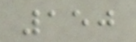150
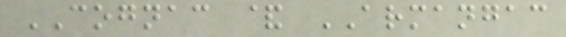COGNAC & ARMANGAC
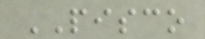PISCO
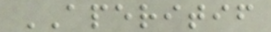APERITIF
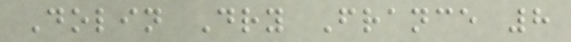Dolin Dry France 8
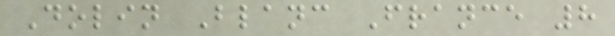Dolin Blanc France 8
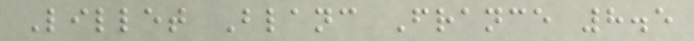Lillet Blanc France 8.5
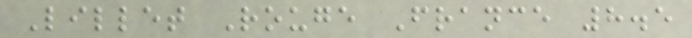Lillet Rouge France 8.5
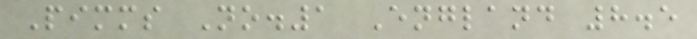Pimms No.1 England 8.5
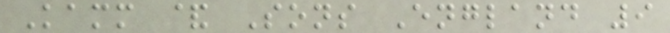Kamm & Sons England 9
